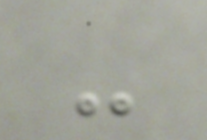-
